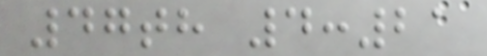47th 4:21
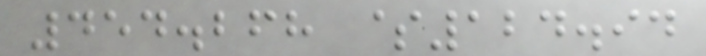454.268 $124.94
